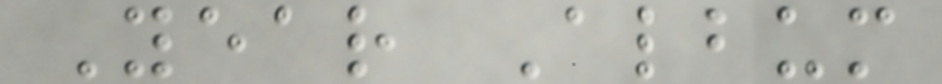Year Album
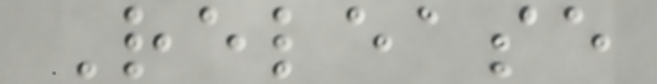Release
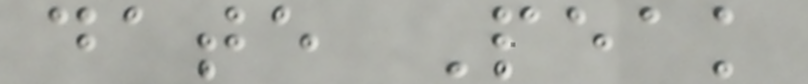date Peak
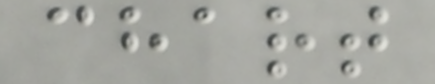chart
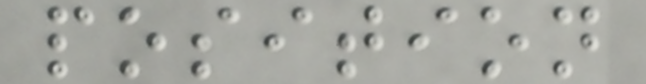position
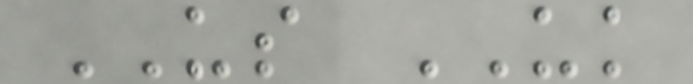US UK
